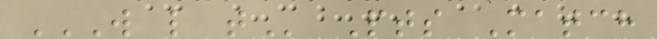W L T Pts Match
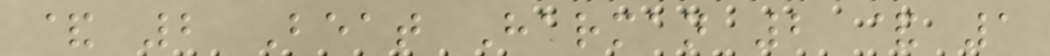& 2 Beat Harman 2 & 1
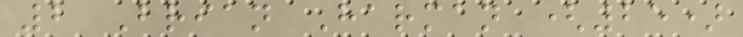2 Brian Harman (25)
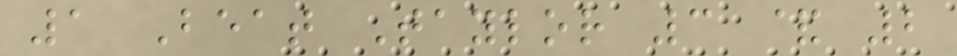1 Beat Taylor 3 & 2
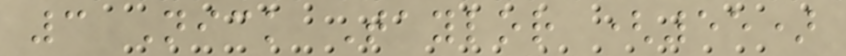3 Nick Taylor (55)
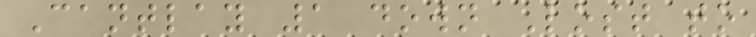Cantlay 1 down Lost to
